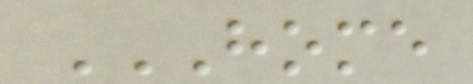HOME
